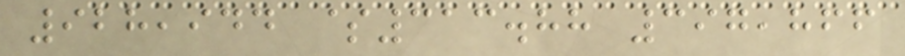928,944 $313.88 397,866
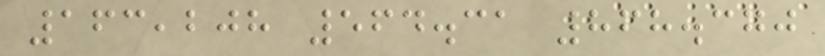163,208 564.31 868.370
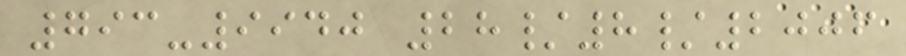793-9940 28/8/2006
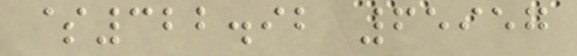$322.92 65957
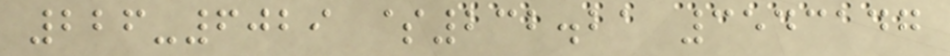226-6029 $232.21 3543147
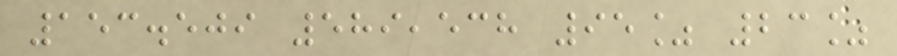153.509 589,538 95% 23%
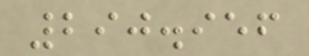290.956
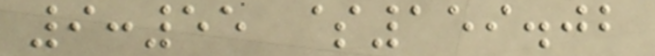9:55 $159.02
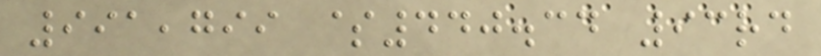991,799 $440.34 93rd
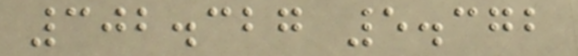302.327 5.372
